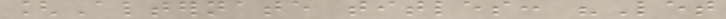[Alternate titles: "Let
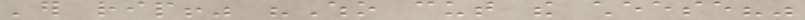'er rip!" "Who cut the cheese?"
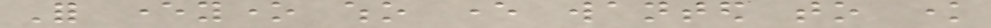For everyone who ever wanted to know
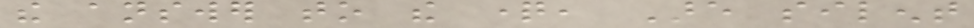the answer to the question, Are silent
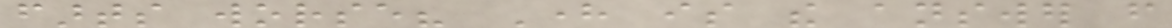farts worse? Here is the answer from
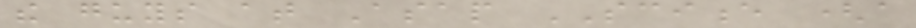the guys at Asap SCIENCE (a
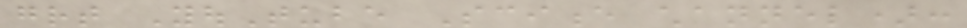great YouTube Science channel):
